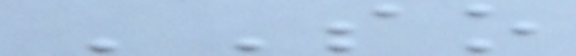SO
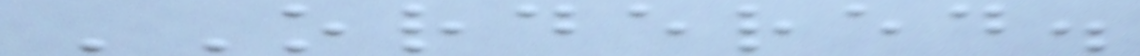ORDERED.
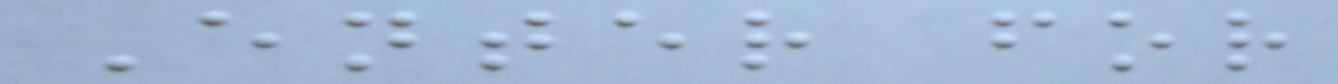Enter for
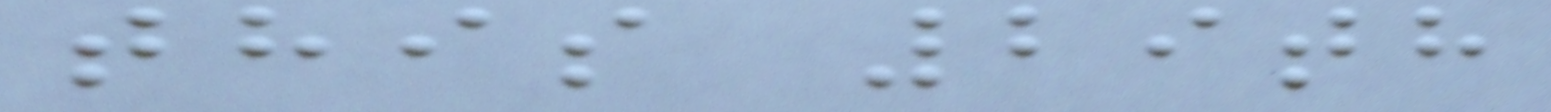this 29th
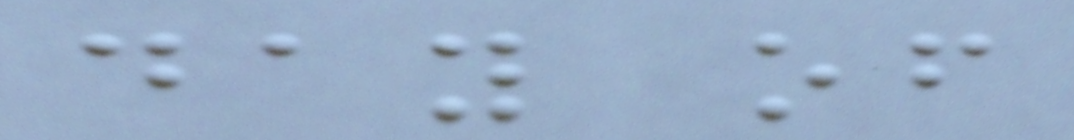day of
